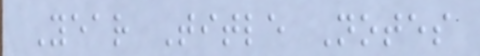Year Title Notes
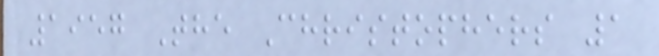1957 The Christophers 1
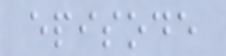episode
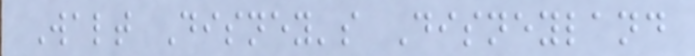Walt Disney's Disneyland
